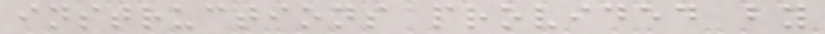instructions provided by
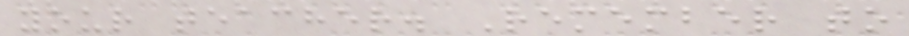your teacher. Remember to
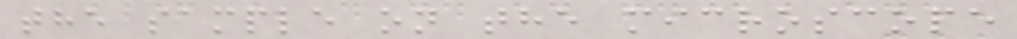the sample on the microscope
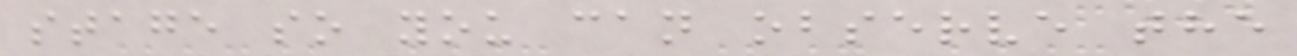stage so you can observe the
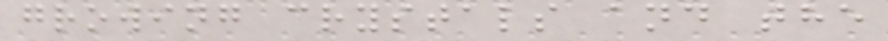growing crystals and the
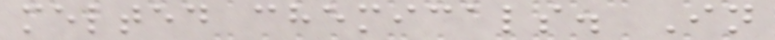melted chemicals. In
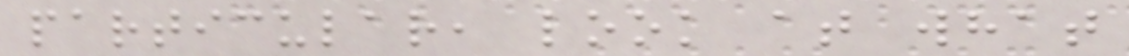particular, look at what
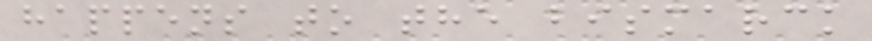happens to the bismarck
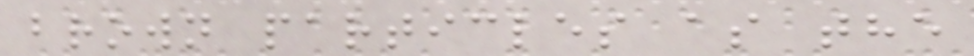brown particles as the
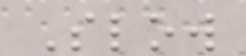Slow
